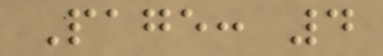Page: 4
